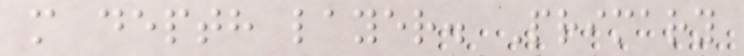m depth layer. Primary
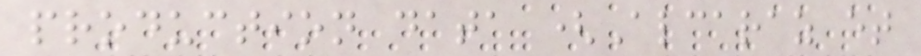production data (Alcaraz et
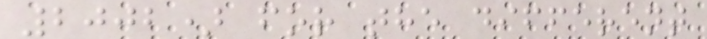2002) for the different
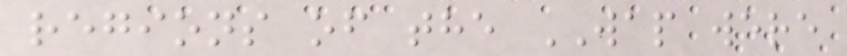regions of the WAP were
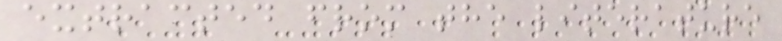extracted from the literature
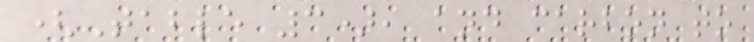(Table 3), and carbon to
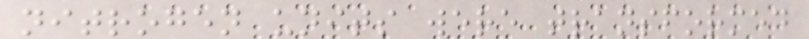nitrogen units were transformed
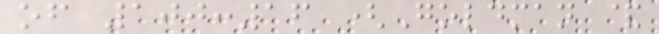of 100:16 (Goldman &
